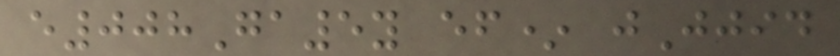e008Ga5y ef* jJjid
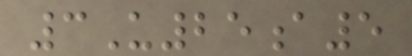3U25a5
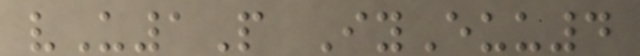vU1P IyEuu4
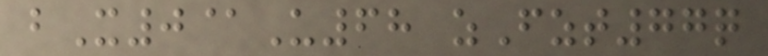bX0@U68 zFzt77q
